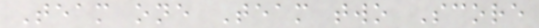Team one Team two Score
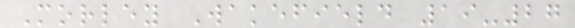Morley Wakefield 19-27
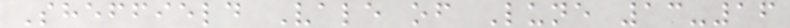Sheffield Vale of Lune 13-16
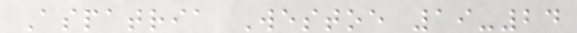Aspatria Westoe 19-24
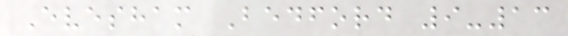Evesham Bedford 9-13
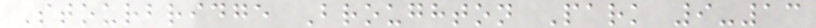Stourbridge Broughton Park 9-13
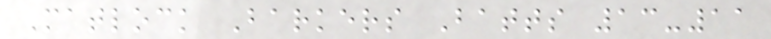Matlock Barkers Batts 13-11
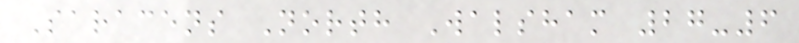Saracens North Walsham 27-6
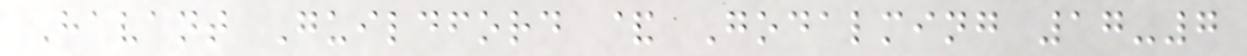Havant Guildford & Godalming 17-7
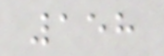158
